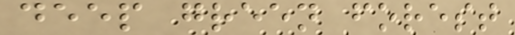deep green forest
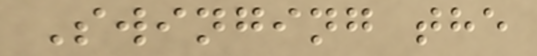Swinging the
